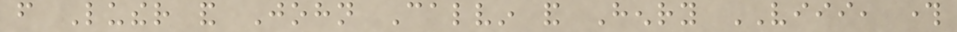from Luther and John Calvin and Henry VIII, through
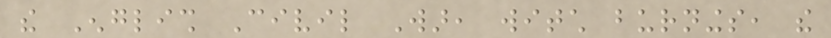the English Civil War, witch burnings, the
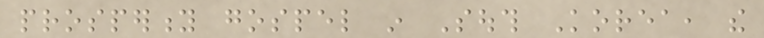prosperity gospel in South Korea, the
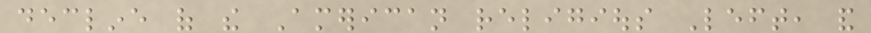decline of the American religious Left, and
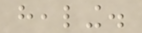healing.
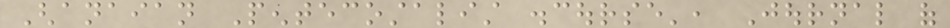Ghanaian Pentecostalist discourse', Journal of
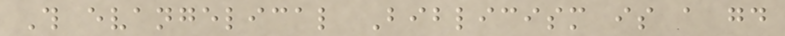This evangelical Biblicism is a good
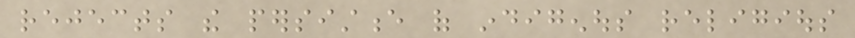rejects the persistence of indigenous religious
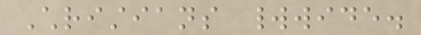Christians worldwide.
